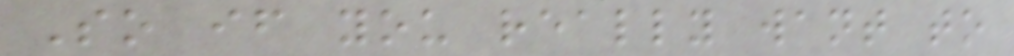So if you really want to
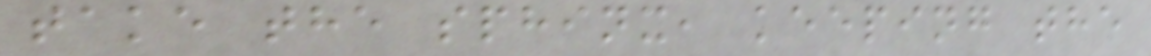take the sphinx, keeping the
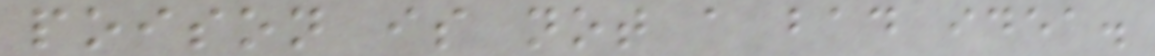poison is not a bad idea.
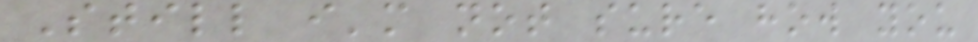Still i'm not sure how you
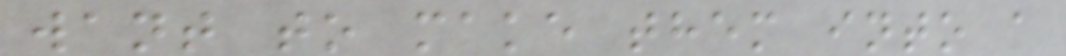want to make them into a
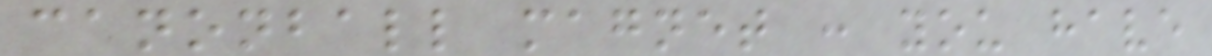canonball magnet : you have
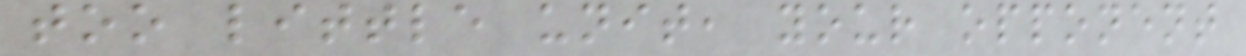too little unit, your opponent
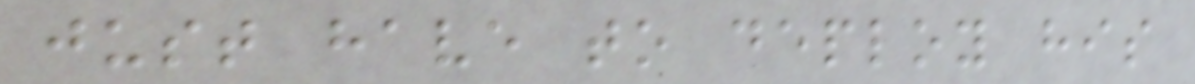just have to deploy his
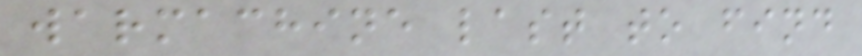warmachine last to find
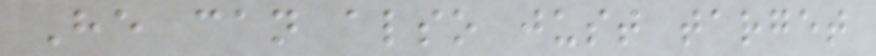He can also just target
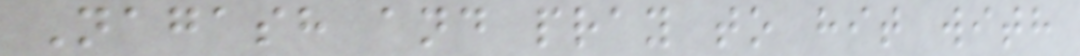Nagash and pray to hit with
